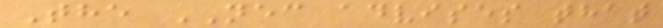The NEC advises that
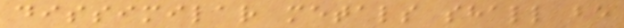dissimilar metals shall be
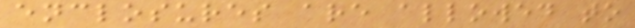enclosures are allowed to
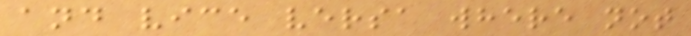and vice versa where not
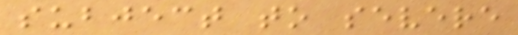subject to severe
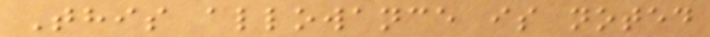This allowance is noted
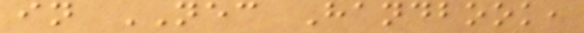in NEC Handbook,
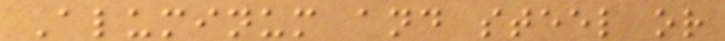Aluminum and steel or
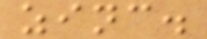zinc.
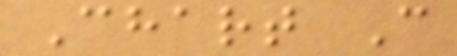Chart C
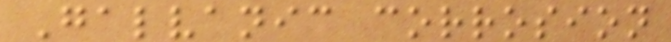Galvanic corrosion
